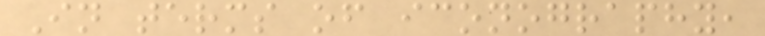In terms of iconography,
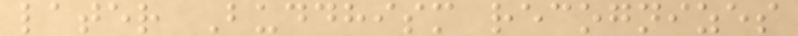later Buddhism recognizes
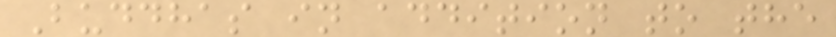Buddhas in addition to the
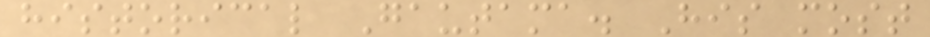historical Gautama. His most
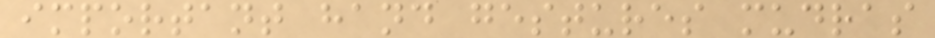important hand gestures mudras
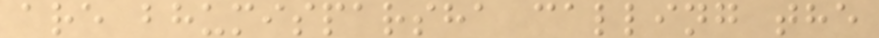are bhumisparsha calling the
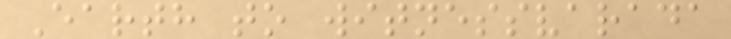Earth to witnessvarada
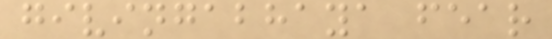givingabhaya fear
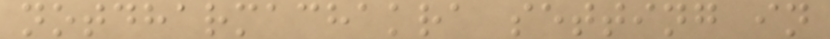notdharmachakra setting in
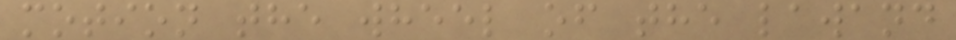motion the wheel of the lawand
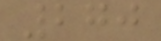270
